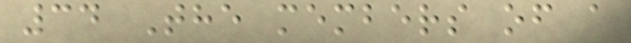34 The members of a
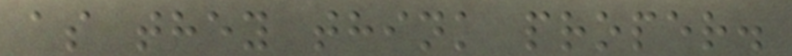as they think proper.
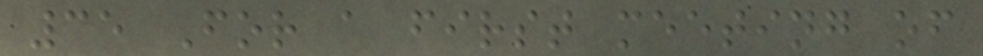35 For a first meeting of
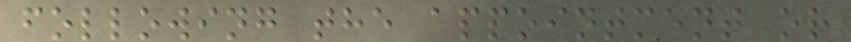following the appointment or
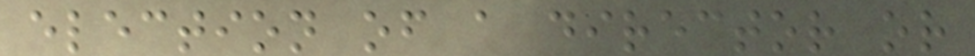election of a director or
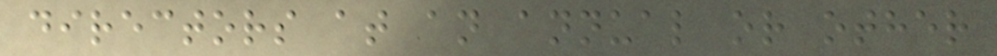directors at an annual or other
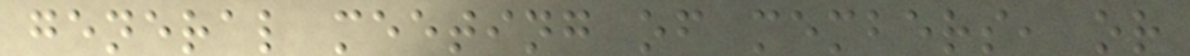general meeting of members, or
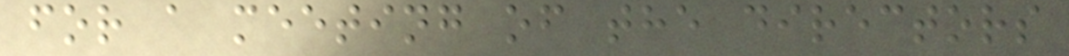for a meeting of the directors
